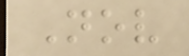Nov
